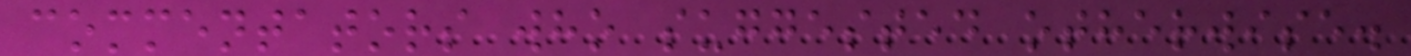commentators who suggested otherwise.
